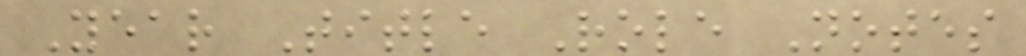Year Title Role Notes
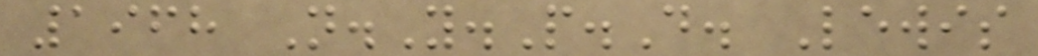1968 N.Y.P.D. Lewis
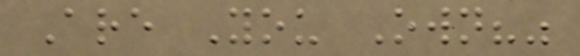Are You Own?"
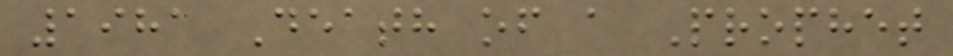1981 Death of a Prophet
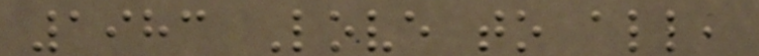1983 Love to all,
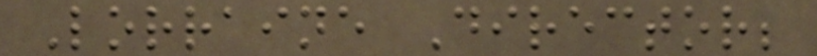Lorraine Director;
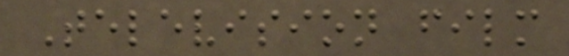Television film
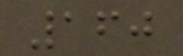160
